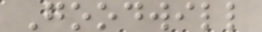Goodwill
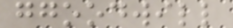ggoodwill
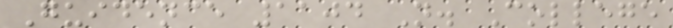Guidence 1104 N. College
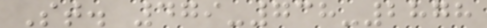St. 479-738-2878
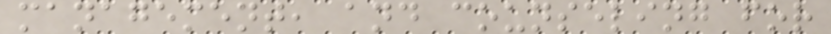management, and counseling for
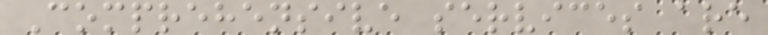Comprehensive services are
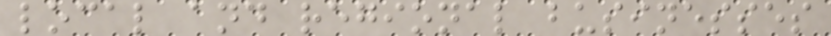local and regional businesses
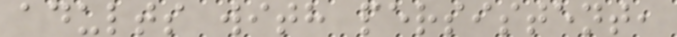adults with persistent,
